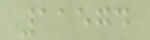11574
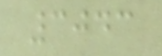3043
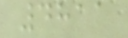4811
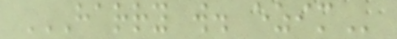HARRY W. EZIM
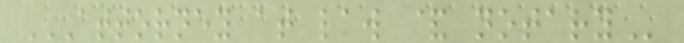ATTORNEY AT LAW & NOTARY
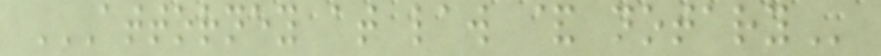ATTORNEY AT LAW & NOTARY
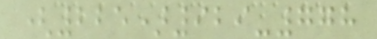(225)929-778
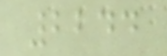2244
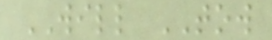WILL TOW
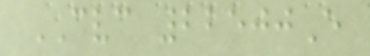CVC 22500E
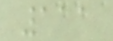111
